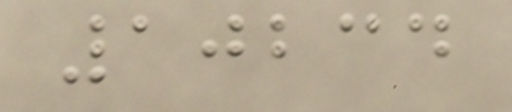10234
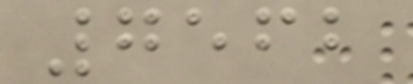7562
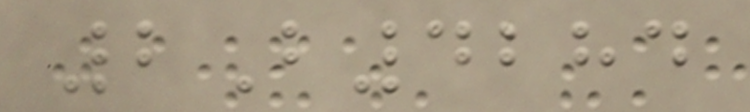2B4284
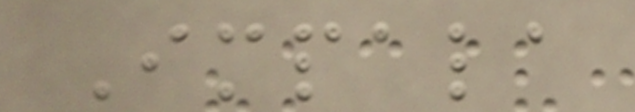Impala
